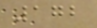172
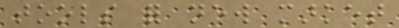tools for new market
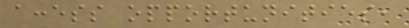access opportunities,
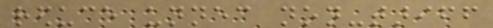reduce unnecessary non-tariff
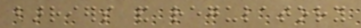barriers and regulatory
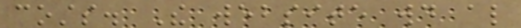costs. The website would also
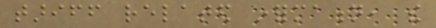tariff related information, the
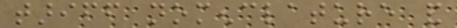tariff nomenclature and
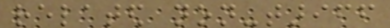related non-tariff
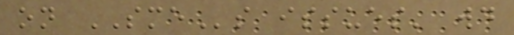on SMEs issues' would
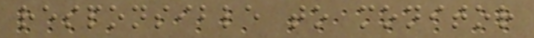responsible to monitor
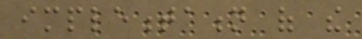implementation of the
